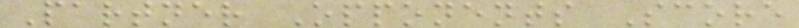Partner Opponents Score
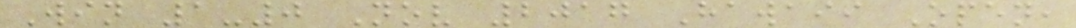Win 1-0 Nov 2017 Hawaii Open,
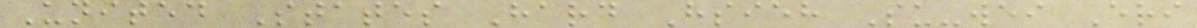United States Hard Hsieh Su-wei Eri
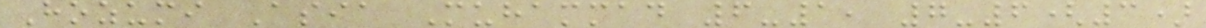Hozumi Asia Muhammad 6-1, 7-6(3)
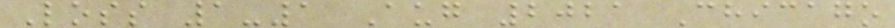Loss 1-1 Aug 2021 Chicago
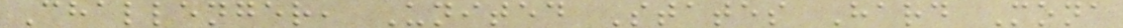Challenger, United States Hard Mona
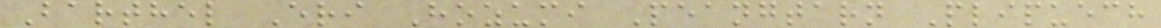Barthel Eri Hozumi Peangtarn Plipuech
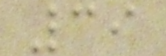39
